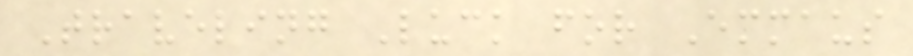Traveling Luck for Emmaus
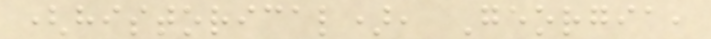(historical), Georgia,
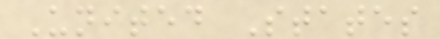United States
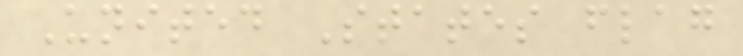United States flag
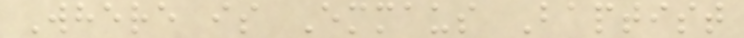Where is Emmaus Baptist
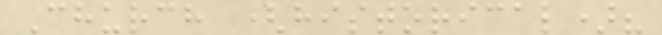Church (historical)?
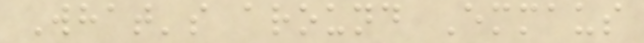What's around Emmaus
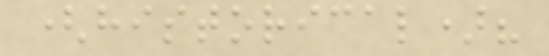(historical)?
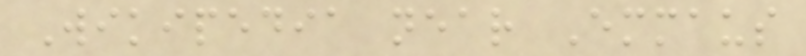Wikipedia near Emmaus
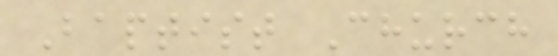Baptist Church
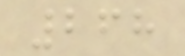268
